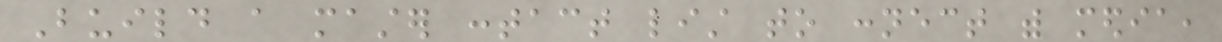Build a master contact list to connect with media,
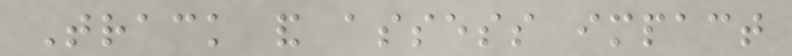Track and assess impact
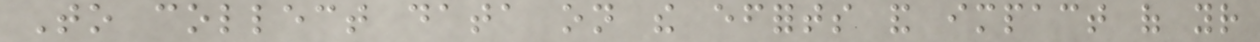To collect data on the efforts and impact of your
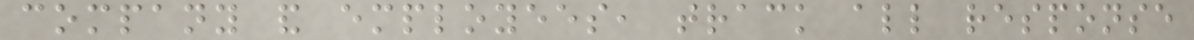company and employees, track all response
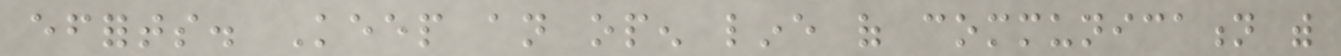efforts. Keep an open line of communication with
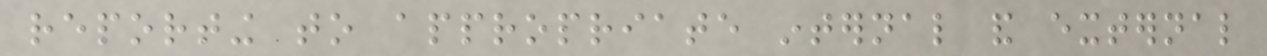reporting to appropriate internal and external
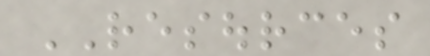RESOURCES
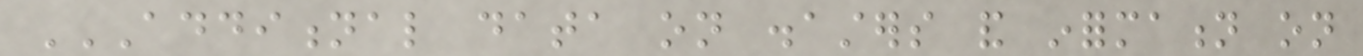ADDITIONAL DATA ON DISASTERS AND INFORMATION ON
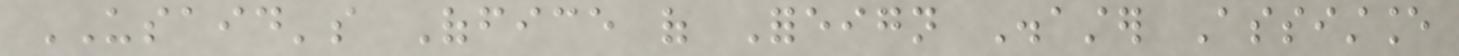USAID's Office of Foreign Disaster Assistance
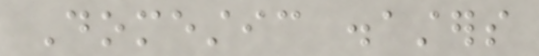Domestic disasters
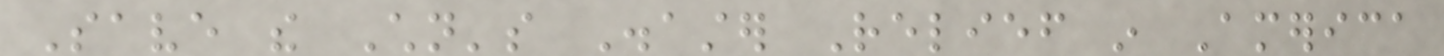Save the Children's Disaster Relief in America
